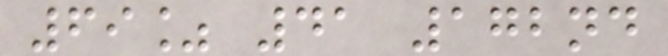69% 41 172nd
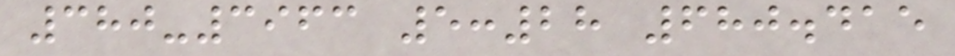380-3963 5:28 680.415
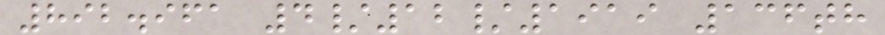892.961 4/12/1919 136th
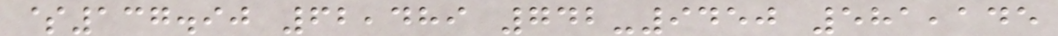$137.90 62,489 742-9450 581,145
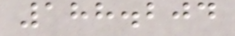188.204
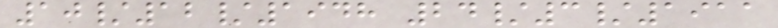10/12/1948 24/3/1911
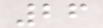26
